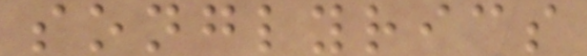songlyrics
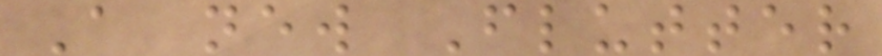A new Flutter
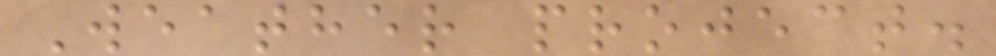Weather project.
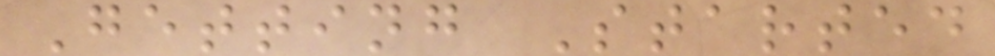Getting Started
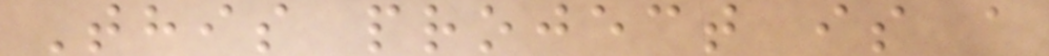This project is a
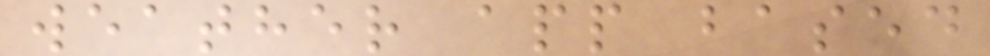weather app based
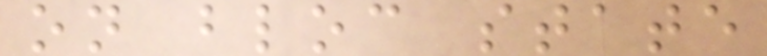on bloc state
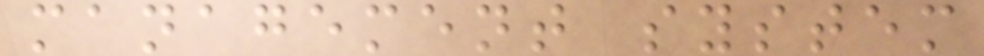management system
